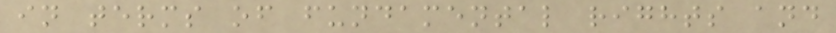in terms of fundamental rights and
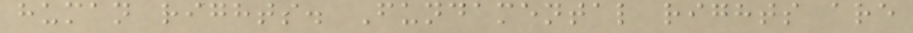human rights. Fundamental rights are
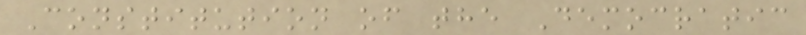Constitution of the Democratic
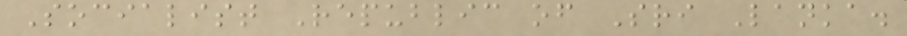Socialist Republic of Sri Lanka.
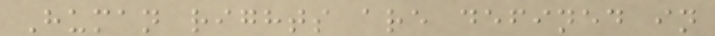Human rights are defined in
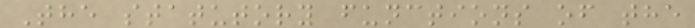The statutory functions of the
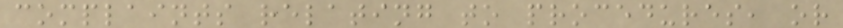complaints relating to procedures, or
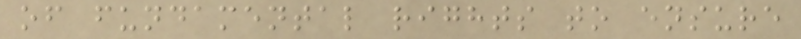of fundamental rights to ensure
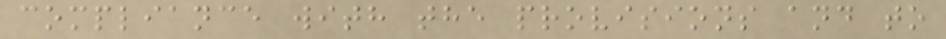compliance with the provisions and to
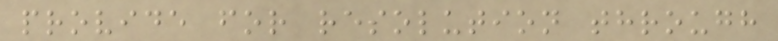provide for resolution through
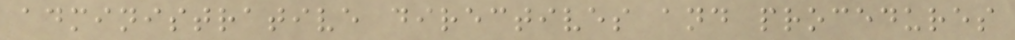administrative directives and procedures
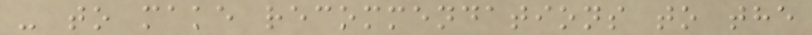- to make recommendations to the
